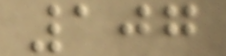107
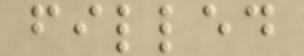filled
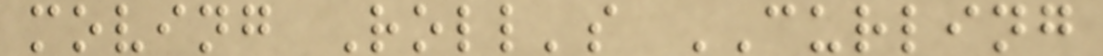moving Roll's CURLING
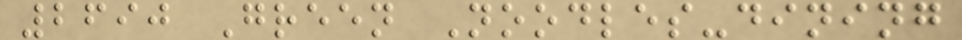2690 Green Noodles-dining
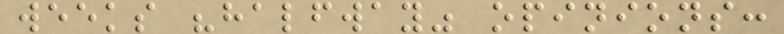weeks "halfway" opinions:
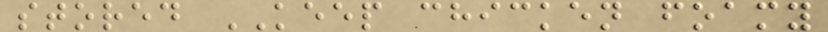stored KEEP chicken foamy
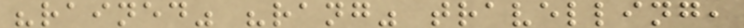"rained" "rang" travelling,
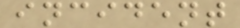incident
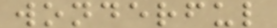wonderful
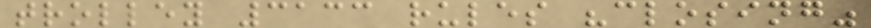trolley 3133 rules "closing"
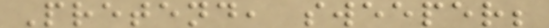Pretend, sweeper;
